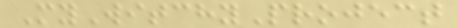MyWitchyProject
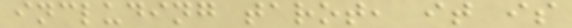including tarot, it is
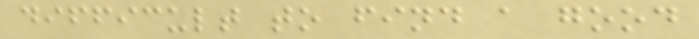difficult to find a good
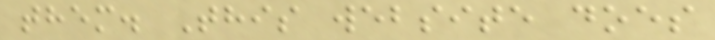them. This website does
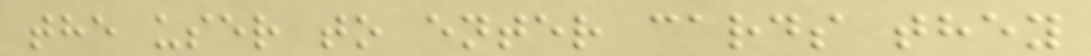the user to enter cards they
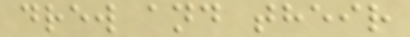drew and their
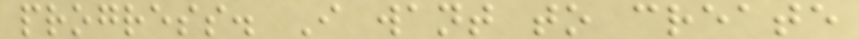progress. I want to create
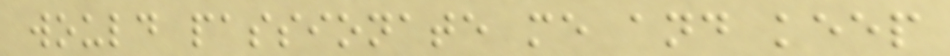would passionate me and keep
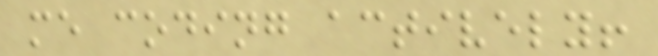me coding actively!
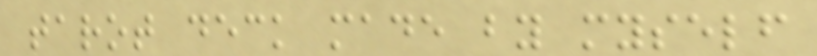tarot deck made by myself
